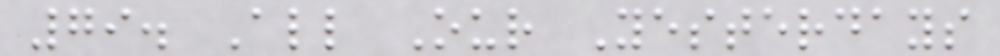79. All Our Yesterdays
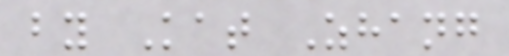by Kat Zhang
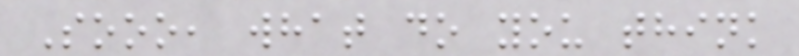Sooo, what do you think
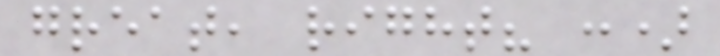great, right? :)
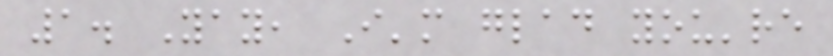1. Yay, I'm glad you're
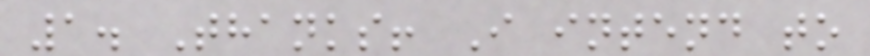1. Thanks! I intend to
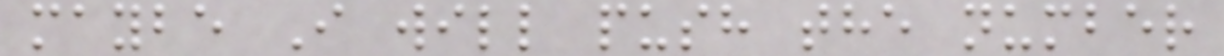maybe I will push the number
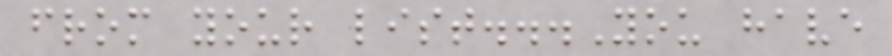from your list...You have
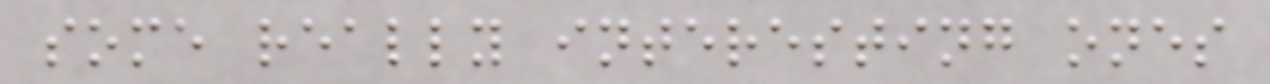some really interesting ones
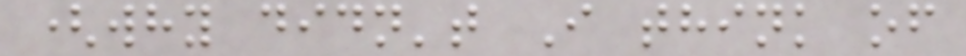(why didn't I think of
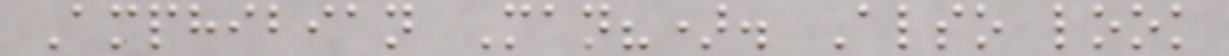Amphibian Man?). Also look
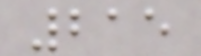215
